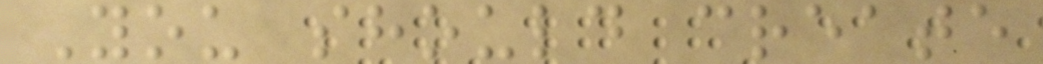You should create
